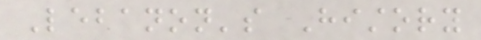Lebanon's History
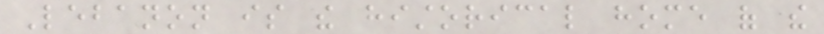Lebanon is the historical home of the
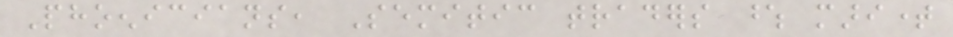Phoenicians, Semitic traders whose maritime
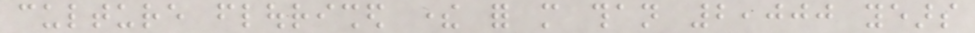culture flourished there for more than 2,000 years
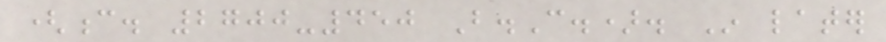(c. 2700-450 B.C.). In later
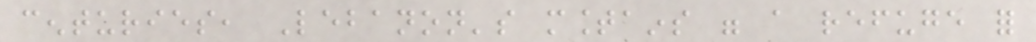centuries, Lebanon's mountains were a refuge for
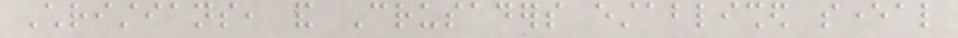Christians, and Crusaders established several
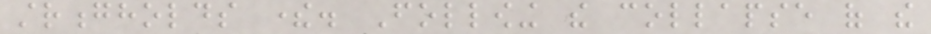strongholds there. Following the collapse of the
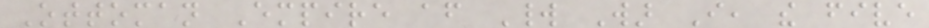Ottoman Empire after World War I, the five
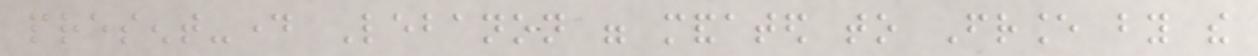present-day Lebanon were mandated to France by the
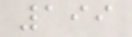199
